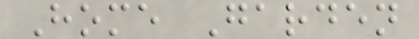Home Garden
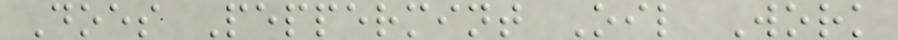Does Peppermint Oil Work
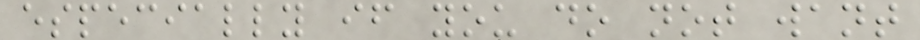especially if you do not want
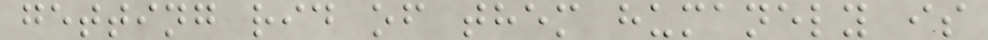getting rid of them humanely is
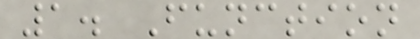1. Function
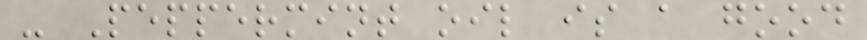- Peppermint oil is a good
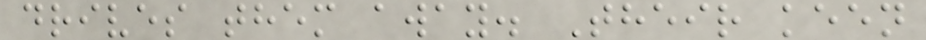drives them away. Their keen
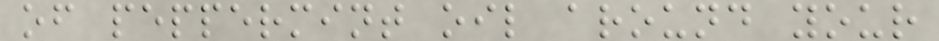of peppermint oil around your
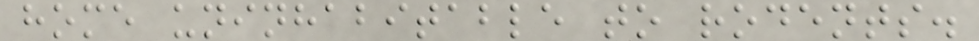home uninhabitable to rodents.
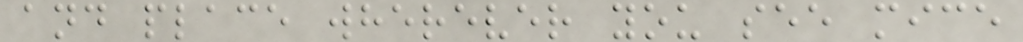and place wherever you see mice
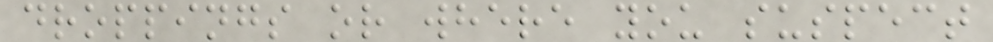droppings or where you suspect
